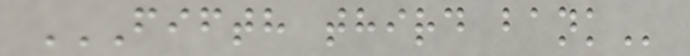FIFTH THIRD BANK
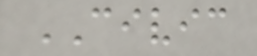CIVIC
